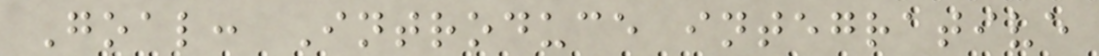Goal: Introduce integrative
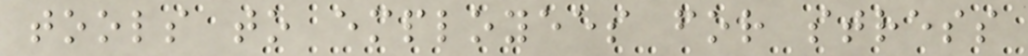tools to employees for stress
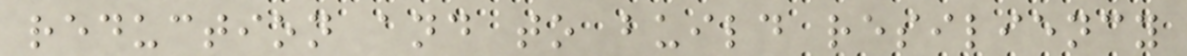reduction and to build resiliency
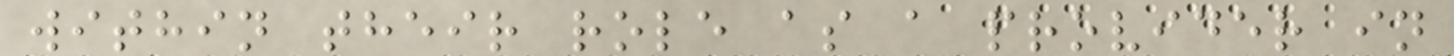within their role as a provider in
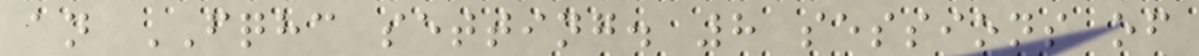an FQHC setting. 8 sessions of
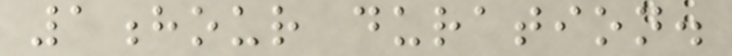1hour duration.
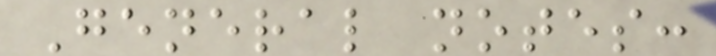General notes:
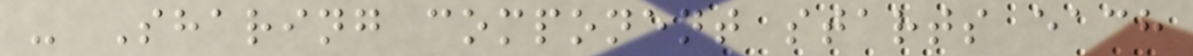- Sharing component starts each
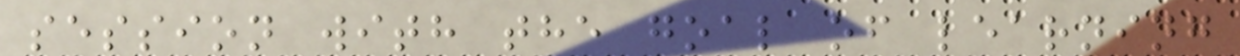session with the goal of learning
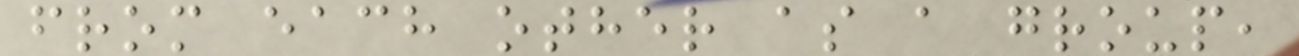from each other as a group,
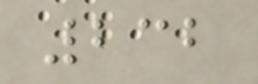232
